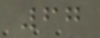67
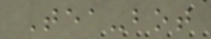Tea-bot
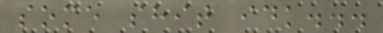some shit idk...
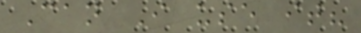Can I use it?
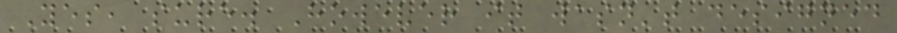Yes, sure. However it wasn't designed
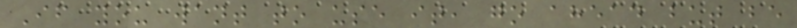If you want to use it, go ahead but be
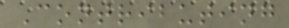Contributing
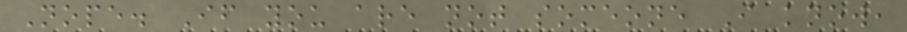Nope. If you are not someone I know,
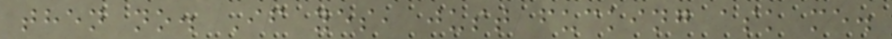then no. If yes, just fucking ask me.
